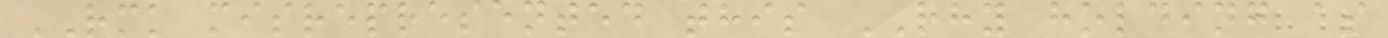RMK misrepresented this RHY holding as
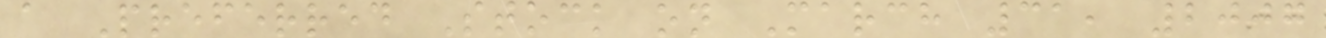a Preferred Stock on March 31, 2007
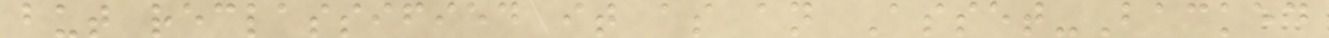but reclassified it as an Asset-Backed
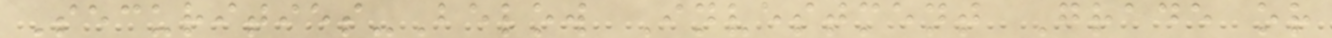Securities-Below Investment Grade or
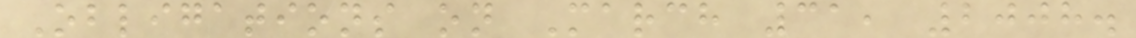Obligations on March 31, 2008.
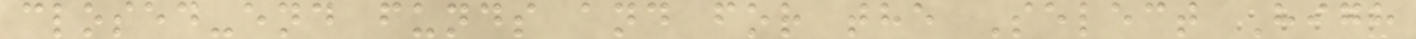closed-end funds and for the Select High
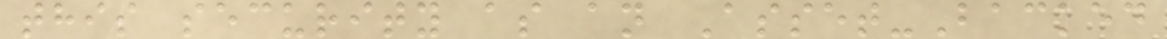this security as an Asset-Backed
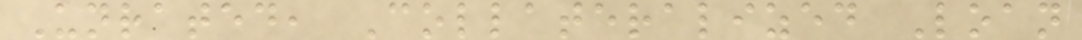Unrated, Collateralized Loan
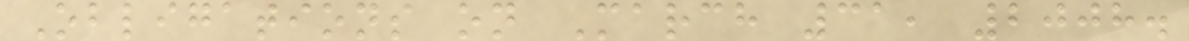Obligations on March 31, 2008.
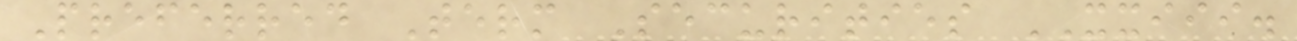Preferred Term Securities XXIII.
